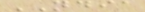NDIA
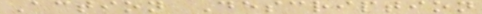Action Description
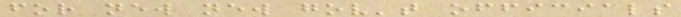for new new gov't officials
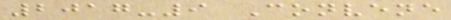2017-9 Convene
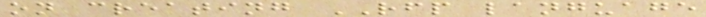on creating RFP language
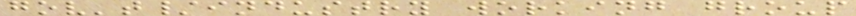gov't/industry working group
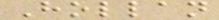Hollan
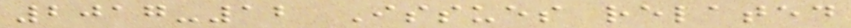2017-12 Issues related
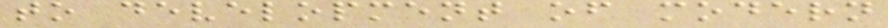to development of modern
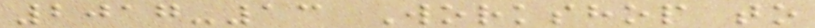2017-13 Workshop to
